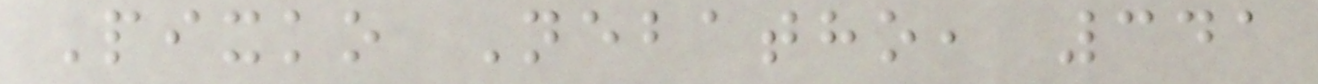Pixko Nebatho, 341
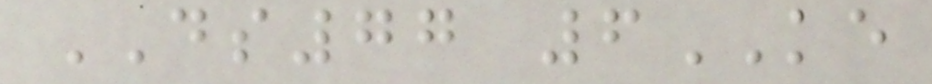DS77 6KE
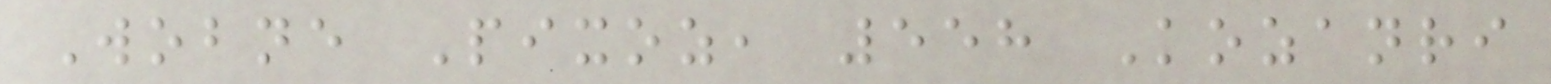Wobne Pixoz, 558 Kozanri
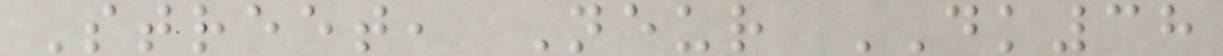Street, Neur DK38
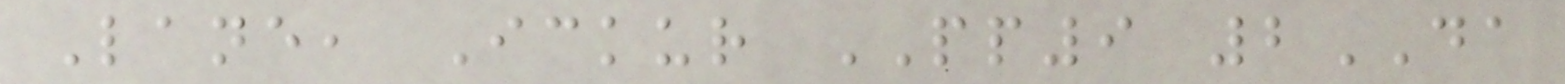Lane, Ickur PP9 2DA
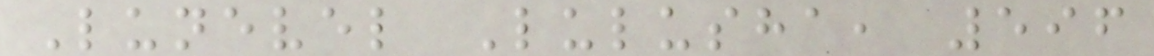Lunevel Lulusha, 596
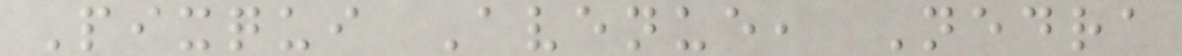Pixqui Avenue, Nedra
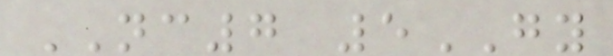NC7 5GY
